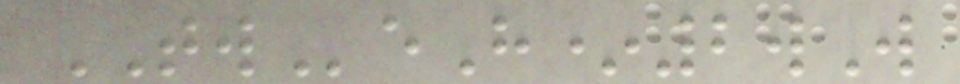TWeH*2wW
